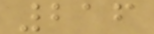216
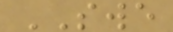SWE
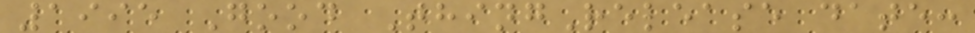1995 Good ThingRelease date:
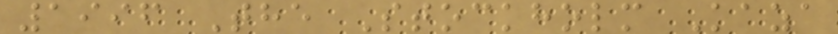1996 The Stockholm Kaza
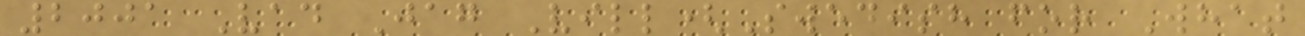2001 Vad Jag Vill(Swedish for What
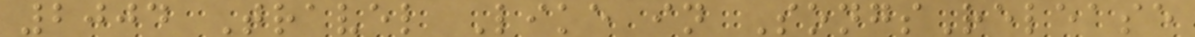2004 Travel Like in SongsRelease
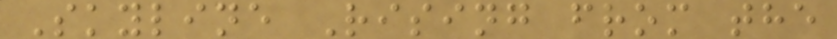Skyline Rising from the
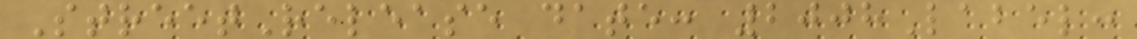StreetRelease date: 2008Label:
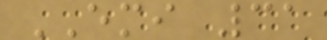EMI 31
